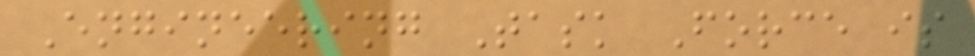Engineering Task Force is
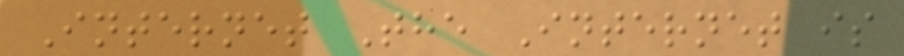Internet The Internet is
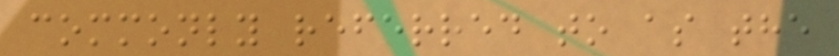commonly referred to as the
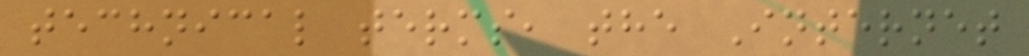technical terms, the Internet
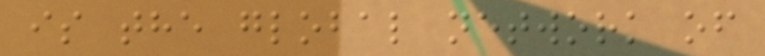is the global network of
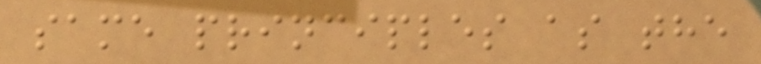same principles as the
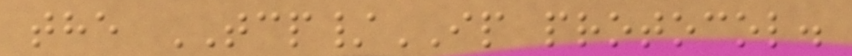the TCP/IP protocol.
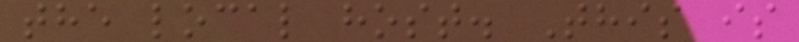the local host. This is
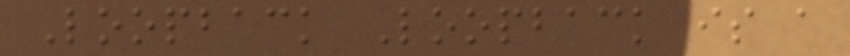Loopback Loopback is a
